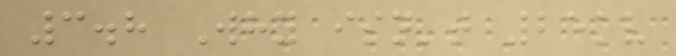3.8 Why isn't 25kv
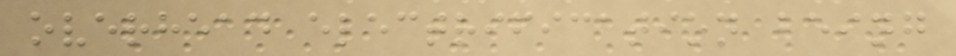overhead electrification being
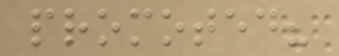promoted?
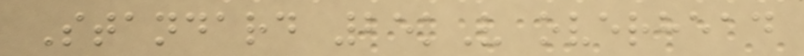Standard 25kV overhead
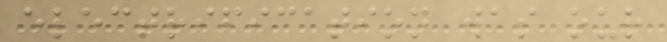electrification was our
